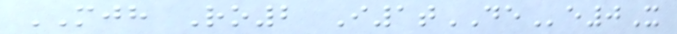MJH Ro2 I1tDEe0X
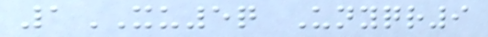1XU5q Unyqr9
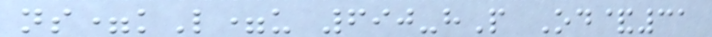ns=kL=u 690-hP Od&31
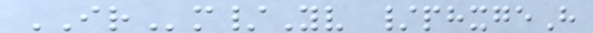IRm/Yv /phxgeH
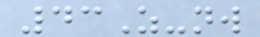43Z-nw
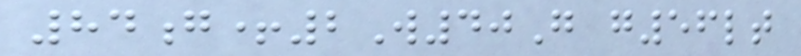84g+2W40G g56lt
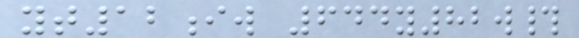yt12iw 644y82w#
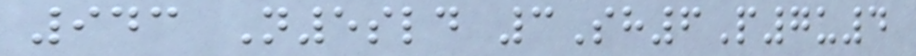943 N5sld 3Sh6P7u4
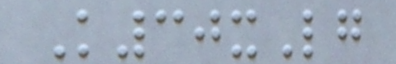K30xLg
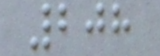208
